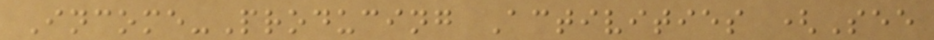Income-Producing Activities (See
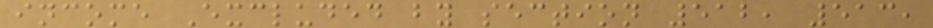income Excluded by section 512, 513,
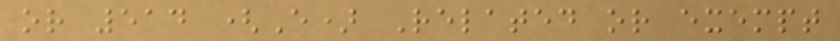or 514 (E) Related or exempt
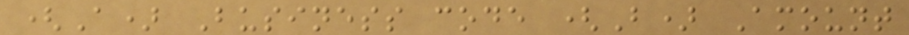(A) Business code (B) Amount
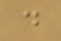d
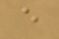e
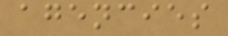agencies
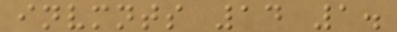invmnts 14 1.
